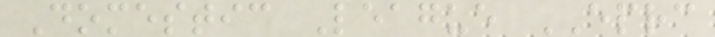Domestic League EPRC
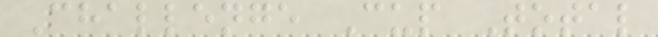Challenge Cup Total
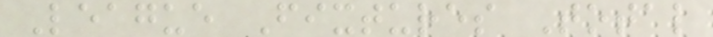League Fixtures Total
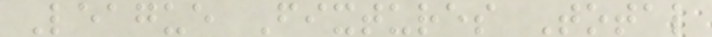League Fixtures Total
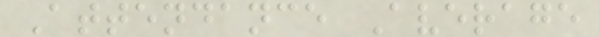Attendance Average
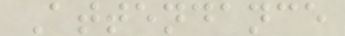Attendance
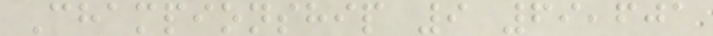Championship 9 69,601
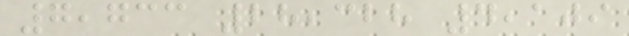7,733 28,328 4,109
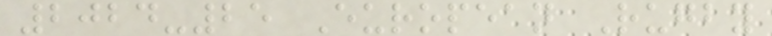2024-25 European Rugby
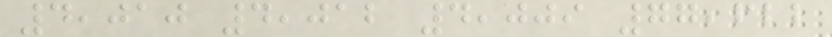4,010 4,012 4,009 77,622
